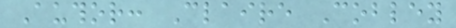Author: Claire Cobley
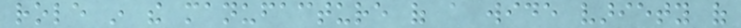role in the manufacture of a wide variety of
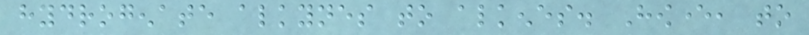hydrogenate alkynes to alkenes. However, to
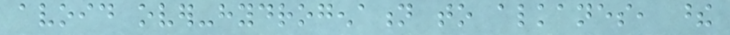avoid over-hydrogenation to alkanes, these
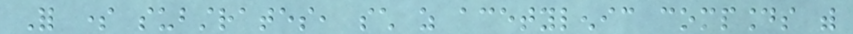For some substrates, such as acetylenic compounds with
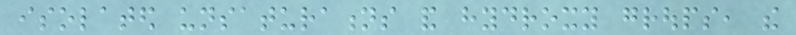isolated unsaturations and hydroxy groups, the
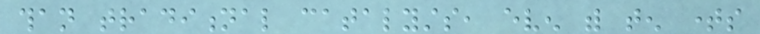than traditional catalysts, even with ten times
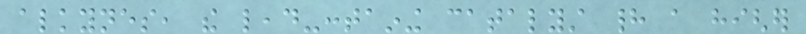alkynes, the lead-containing catalyst had a higher
